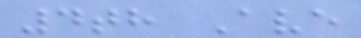4th Ave
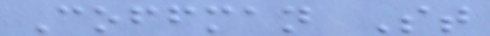Coffman St
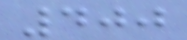400
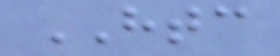HTC
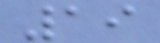19
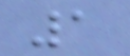1
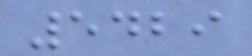5429
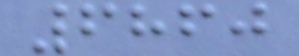6860
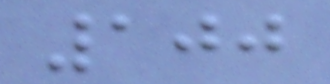100
